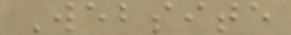Website
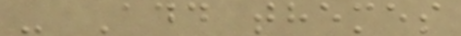- Add themes
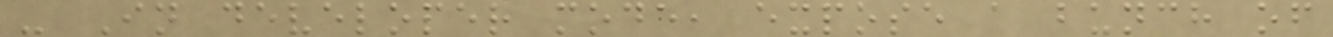- In developer mode, expose a bunch of
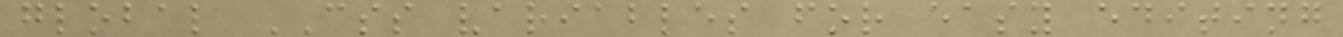global CSS variables for easy editing
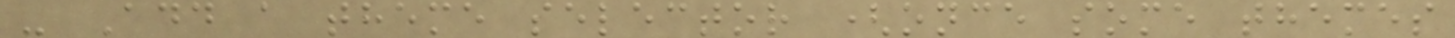- Add a theme selector (once some themes
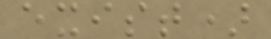exist)
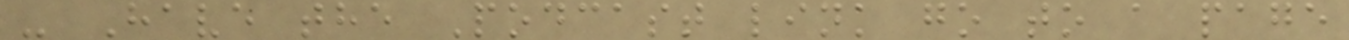- Have the Podcast link go to a page
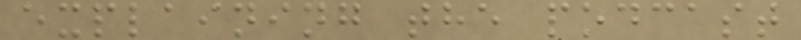explaining the podcast
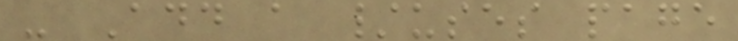- Add a /uses page
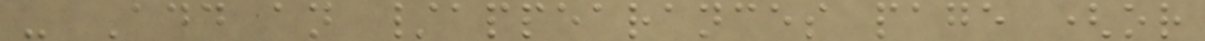- Add an /appearances page (or
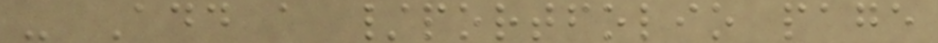- Add a /portfolio page
